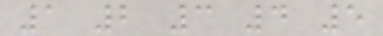1 2 3 4 5
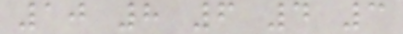10 8 6 4 3
